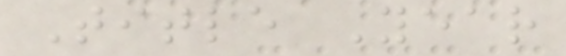Title Year
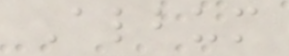Album
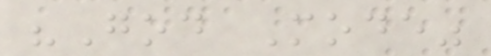"God Mode"
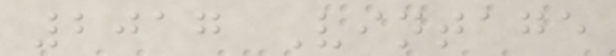2017 Vintage
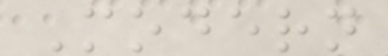Modern
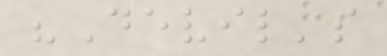"Devil's
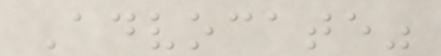Advocate"
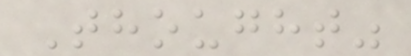Thought"
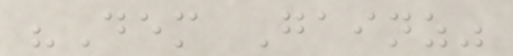"Dem Gainz"
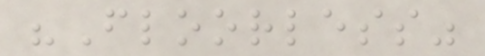"Floorless"
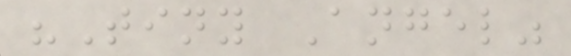"Tiny Angel"
